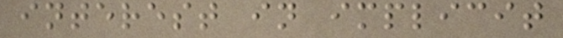interest in implicit
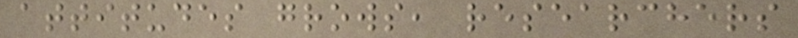attitudes grows, researchers
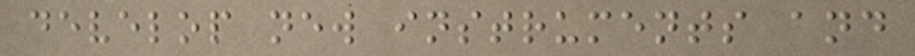develop new instruments and
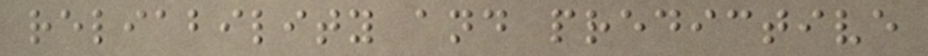reliability and predictive
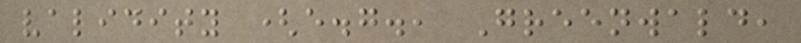validity (e.g., Greenwald,
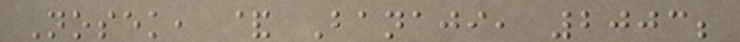Nosek, & Banaji, 2003;
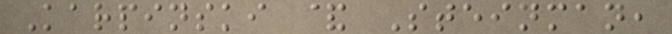Karpinski & Steinman,
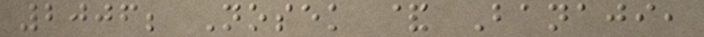2006; Nosek & Banaji,
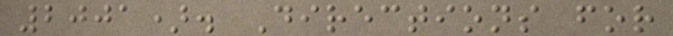2001). Directions for
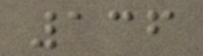136
